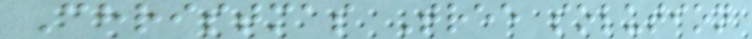Christmas Tree solution
